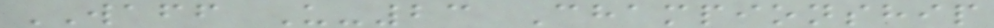WAFF U-23 Championship
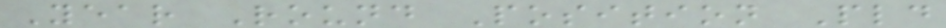Year Round Position Pld
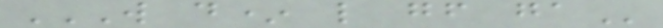W D* L GF GA
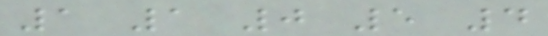1 1 0 5 4
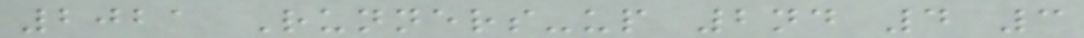2021 Runners-up 2nd 4 3
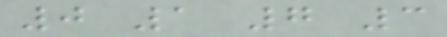0 1 7 3
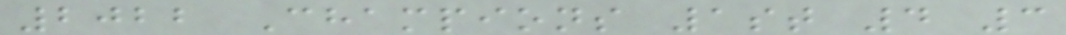2022 Champions 1st 4 3
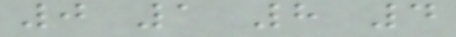0 1 8 4
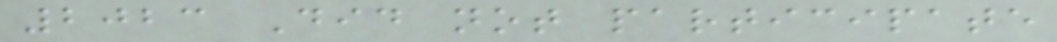2023 Did not participate
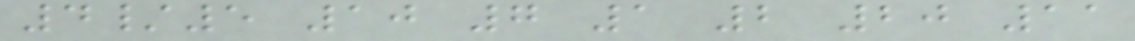4/5 10 7 1 2 20 11
